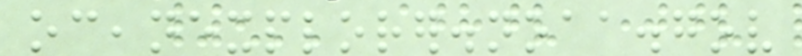oceanexplorer.noaa.gov
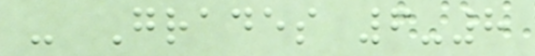- Grades 6-8
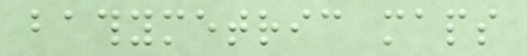bathymetric maps
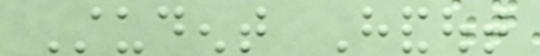Student Handout
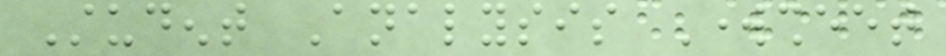Student Analysis Worksheet
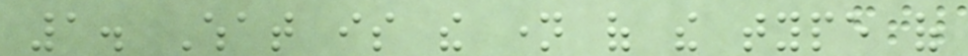1. What is the name of the type of
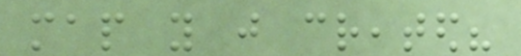map you just created?
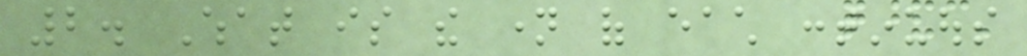2. What is the name of each continuous
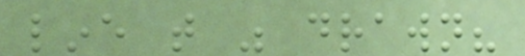line that was drawn?
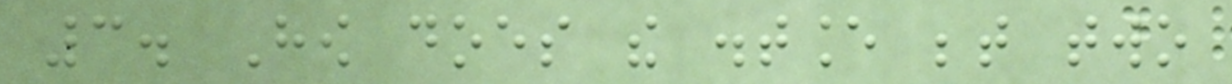3. How does the distance between two
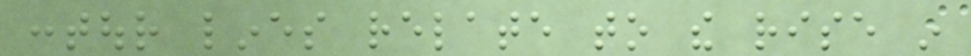contour lines relate to the rise in
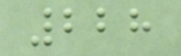228
